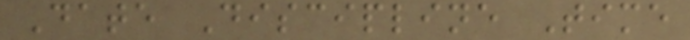Date Discipline Time
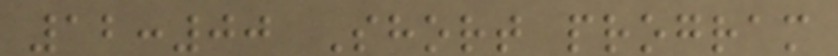12:00 Short program
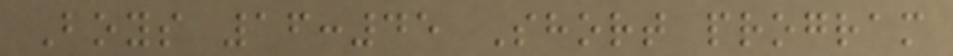Boys 16:45 Short program
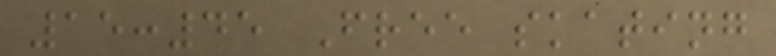15:45 Free skating
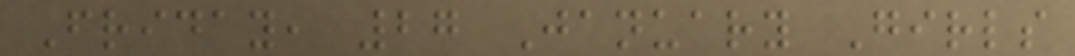Friday, 27 January Girls
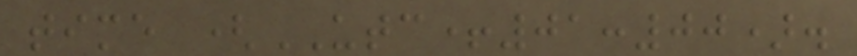time (UTC+01:00).
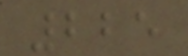225
